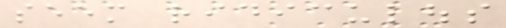seem ridiculous
